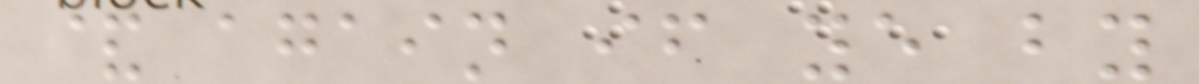& again if ye by
